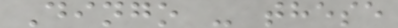Dingo - these
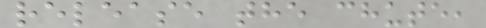release the chute,
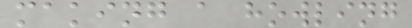making a howling
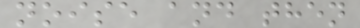noise and then
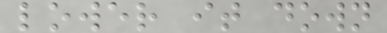lower it down
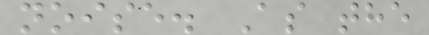noise. As the
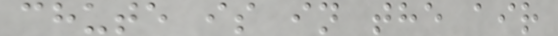chute is in the air
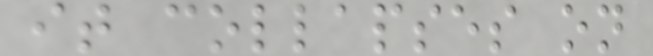it collapses on
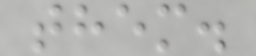them.
